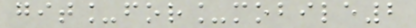git_for_mobile2
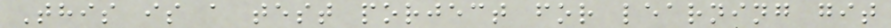This is a test porject for learning git
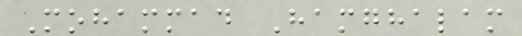Mohammad Hamghalam
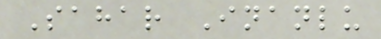Sahar Inanlu
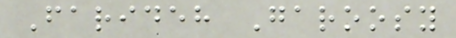Farideh Garoosy
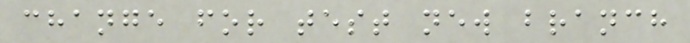change for test new branch
